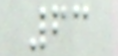63
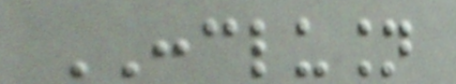CONCLUSION
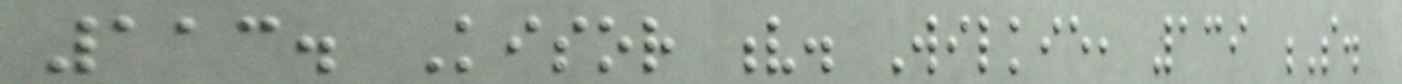113. Kisor v. Wilkie, 139 S.
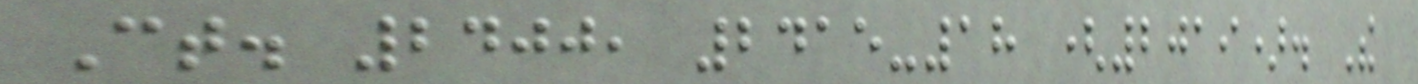Ct. 2400, 2415-18 (2019). The
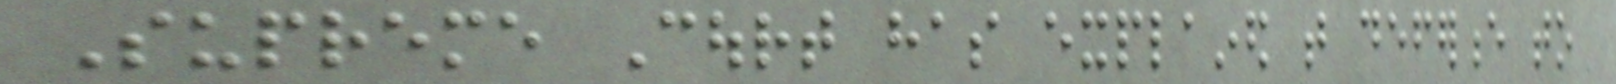Supreme Court has explained that deference to
